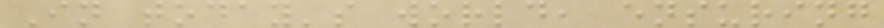In today's world, ensuring
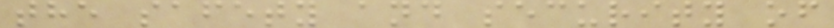the safety and security of
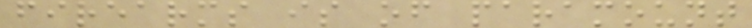firearms is of paramount
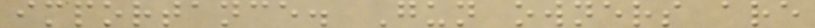importance. Gun owners are
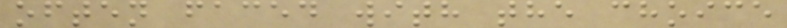often faced with the choice
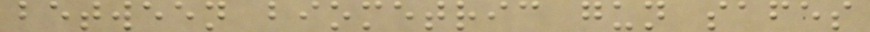between biometric gun safes
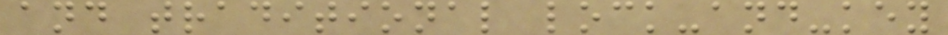and traditional lock-and-key
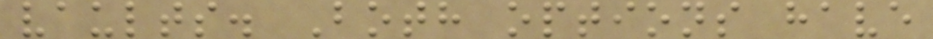vaults. Both options have
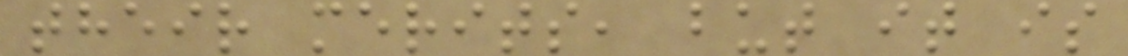their merits, but it is
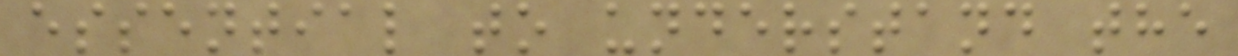essential to understand the
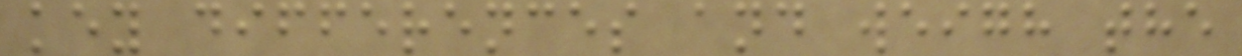key differences and weigh the
